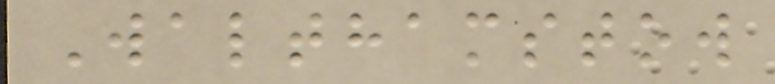Walthamstow
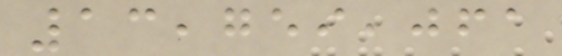13,759,061
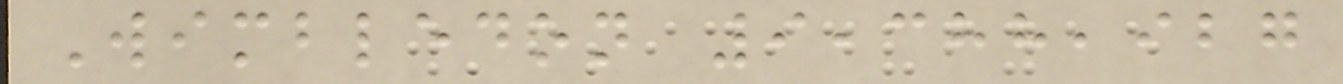Wimbledon 9,388,927
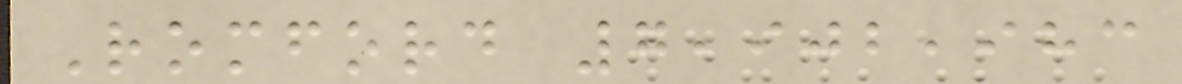Romford 7,902,983
